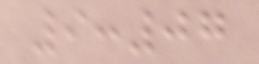9:07
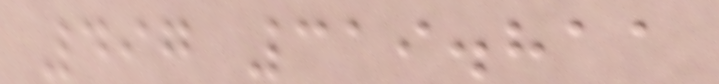497 319.811
